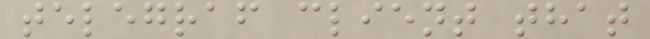telegraf client that
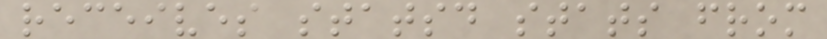receives statsd stats from
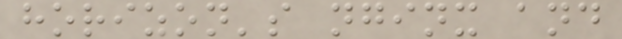horizon's nginx and
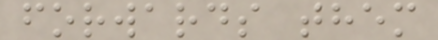forwards them
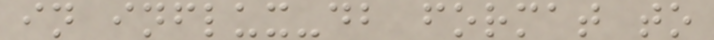in influx-db format to
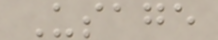Usage
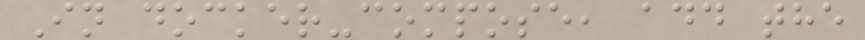In docker-compose, add the
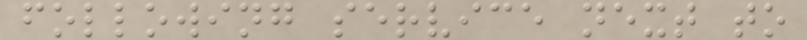following service next to
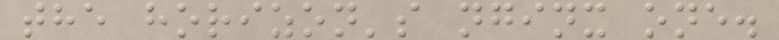the horizon's nginx one.
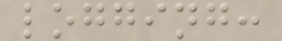logging:
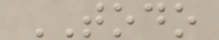TODO
